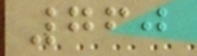760
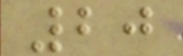20
